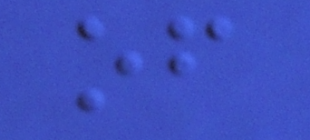of
